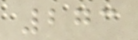273
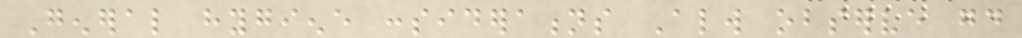General hygiene considerations Always observe good
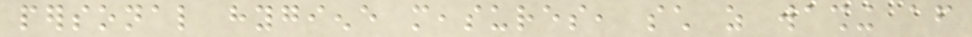personal hygiene measures, such as washing after
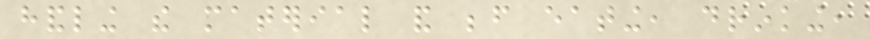handling the material and before eating, drinking,
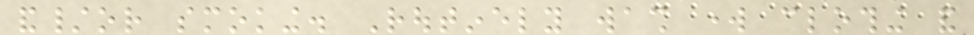and/or smoking. Routinely wash work clothing and
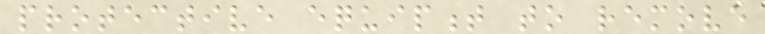protective equipment to remove
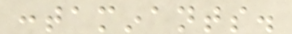contaminants.
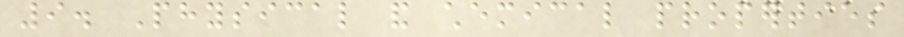9. Physical and chemical properties
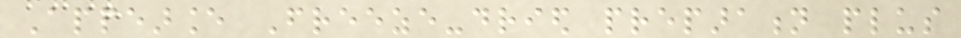Appearance Freeze-dried preparation plus
